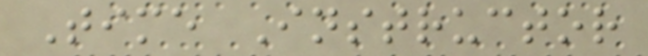Time Instructor
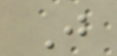J
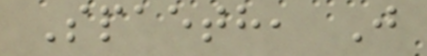Spaeth, J
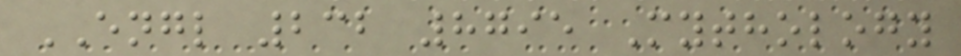ENGL 232 8795 Mythology
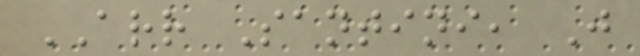ARR Santini, J
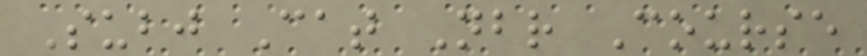Subj Cat Nbr Course
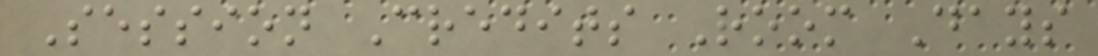Session Credits Room Days
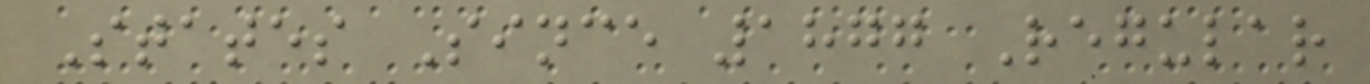States Since 1877 Regular
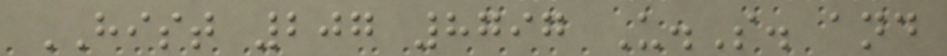HIST 207 8797 U.S. and
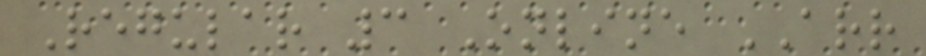Regular 3 Online ARR
